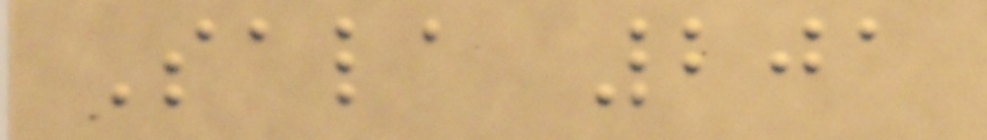Sala 201
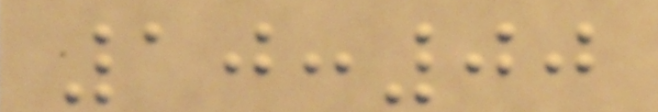10:00
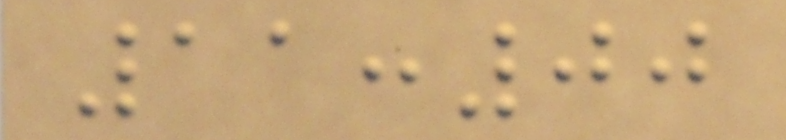11:00
